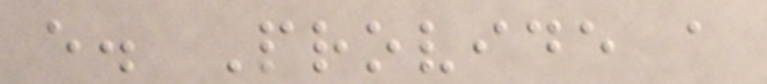e. Provide a
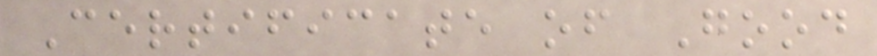Certificate of Good
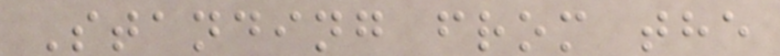Standing from the
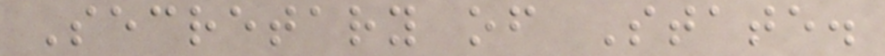Secretary of State.
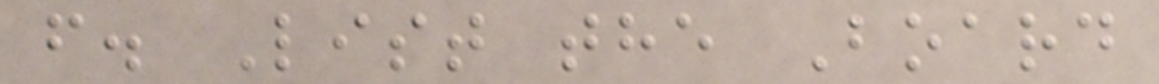f. List the Board
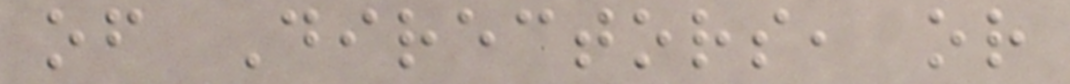of Directors, or
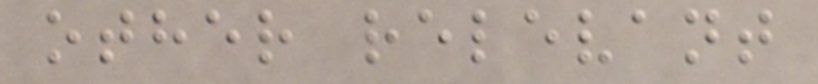other relevant
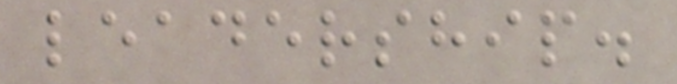leadership.
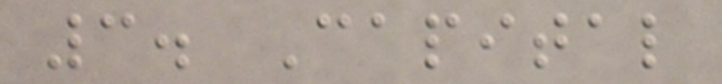3. Capital
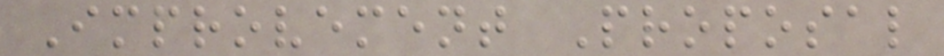Improvement Proposal
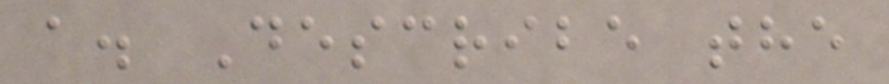a. Describe the
